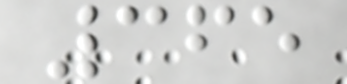365
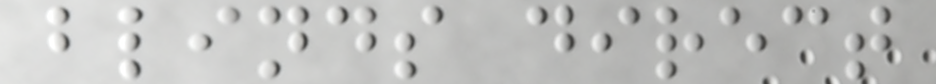blinds direct
